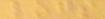logs
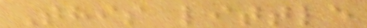This little
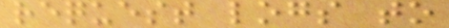request logs to
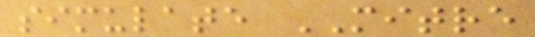simulate MITRE
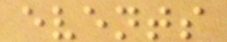events
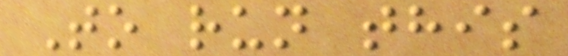To run this
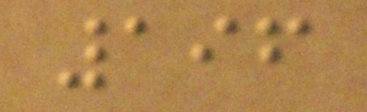196
